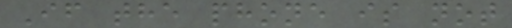If the phone is not
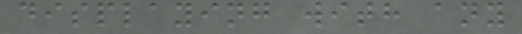displaying with any
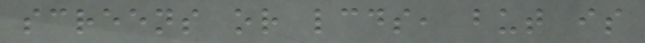screens or lcds, but is
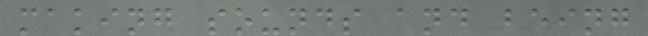making sounds and being
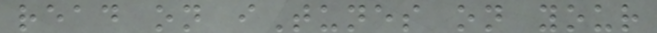read on iTunes on your
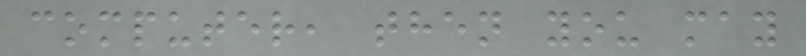computer, then you may
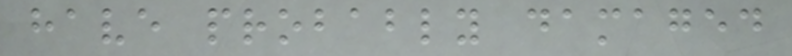have probably damaged
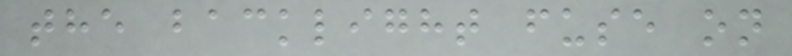the backlight fuse on
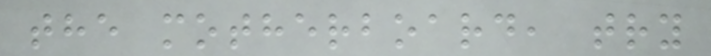the motherboard, try
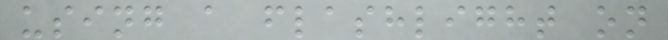using a flashlight on
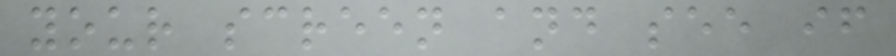your screen and see if
